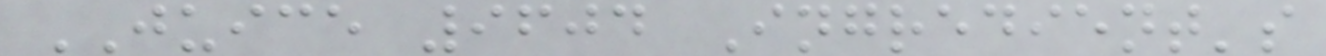JUICE 9604 Ingredient's
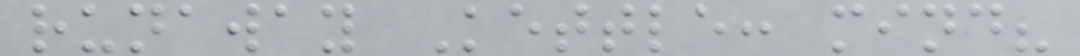runaway Kettle: mind?
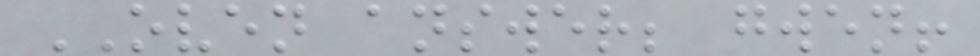OVEN answer; gwen!
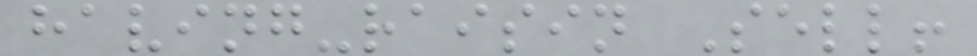having-raisin Sell!
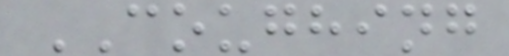COUGHING
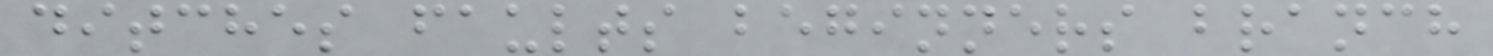ditches faults beginners branch
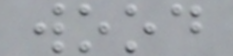wood
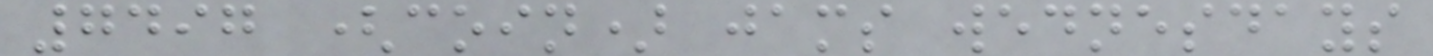7497 (coin) jams wednesdays
